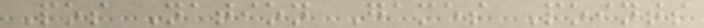Pos Nation Games Points
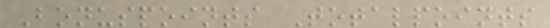Bonuspoints Totalpoints
